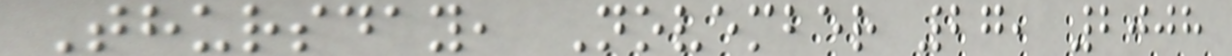Thursday, November 27, 2008
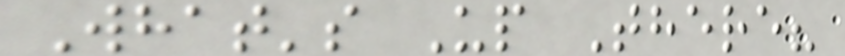What's Up There?
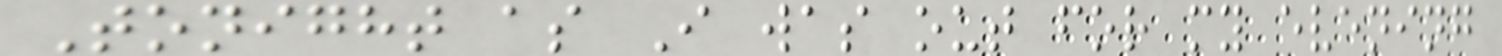Tonight as I was out for my evening
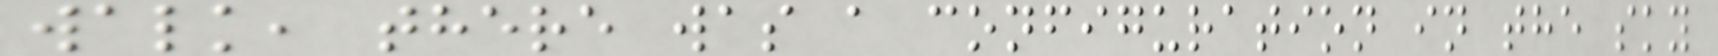walk, there was a configuration in the sky
